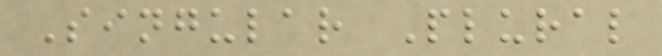Singular Plural
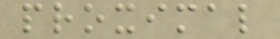proximal
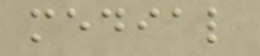medial
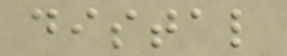distal
